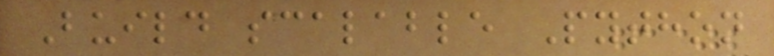Build scalable Python
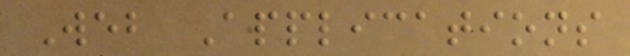Web Applications
